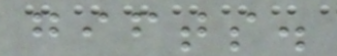gifts.
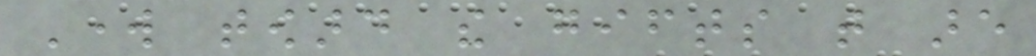Work toward the gifts that are
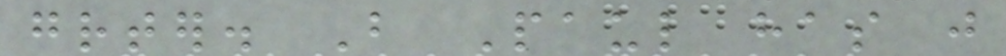greater. But Paul has just
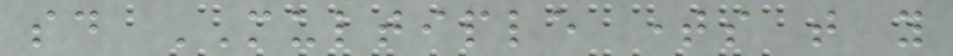said MULTIPLE times that you
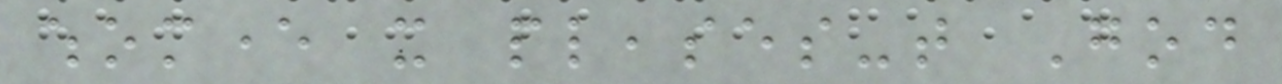whomever it pleases-that God
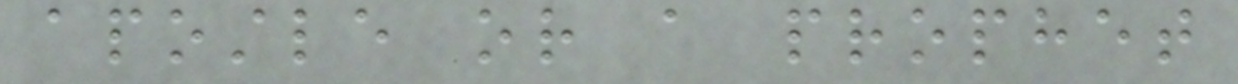apostle or a prophet
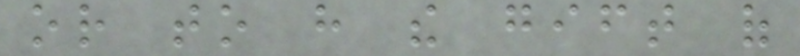or to have the gift of
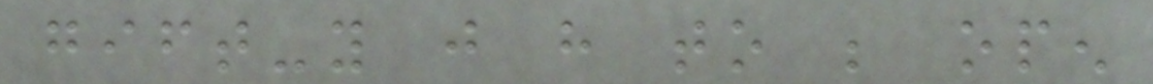gift-you just have to be open
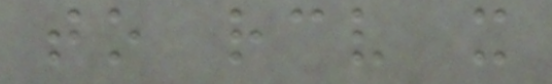to receive it
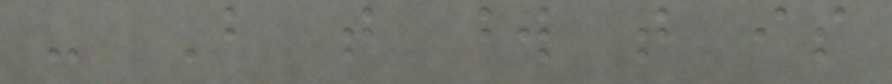- But that word that is
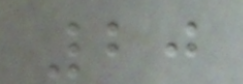20
